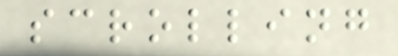scrolling
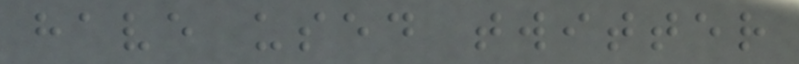have used twitter
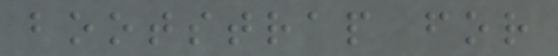bootstrap for
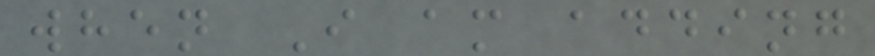when I am adding
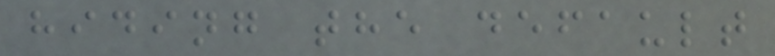hiding the default
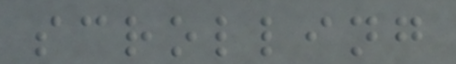scrolling
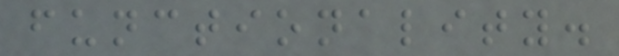functionality.
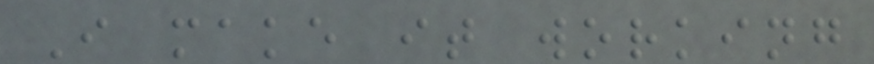I make it working
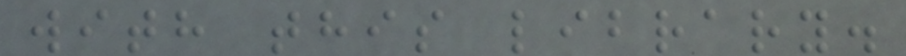with this library.
